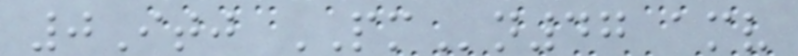0Itj PMn47 amv
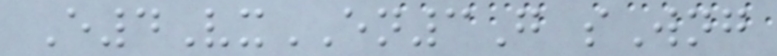E4VxEN3G sWng
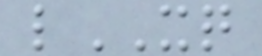lXQ
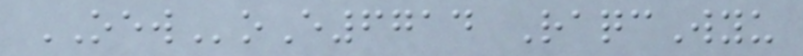OEWoE6714 RaqcWyu
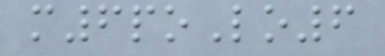m6poLo6
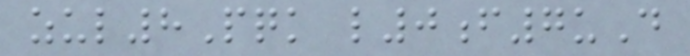zul8Pqk l0f7uD
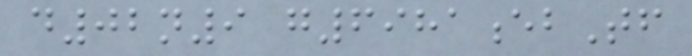d02n9 g6981ebTf
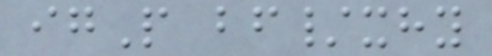igP bf/xhy
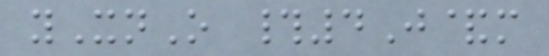yXnO #4J&m
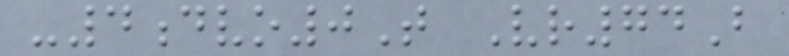-4dvo0T Vr74B
